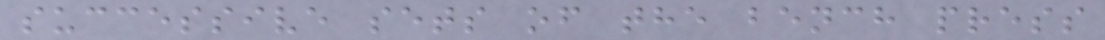successive sets of the bench press
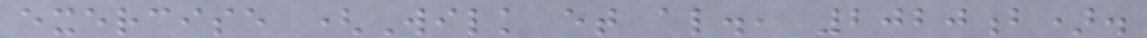exercise (Wilk et al., 2020b).
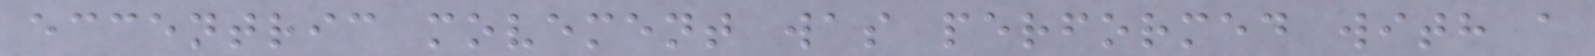eccentric movement was performed with a
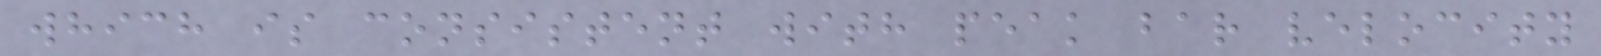which is consistent with peak bar velocity
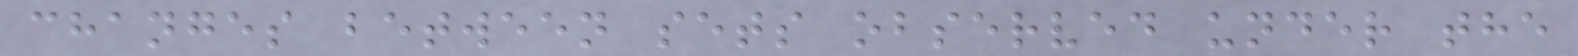changes between sets observed under the
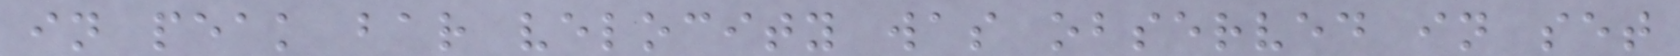in peak bar velocity was observed in set
